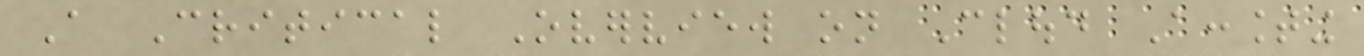A Critical Overview on Cloud Accounting
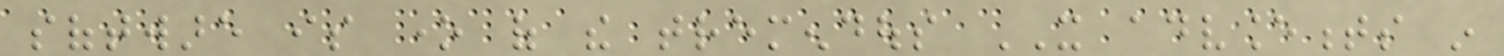software is one of the tremendous IT advancements in
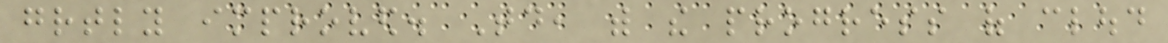greatly improved. Today, with the progress of cloud
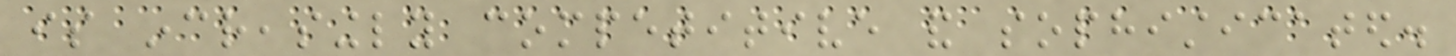is increasingly competitive and sophisticated.
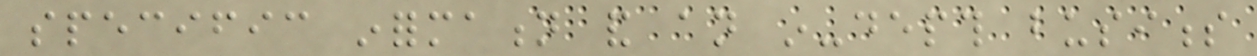specific information and an in-depth business
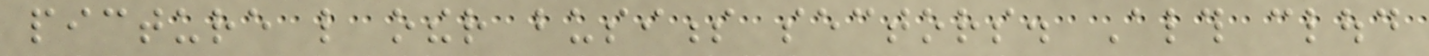picture like other business sectors. Although cloud
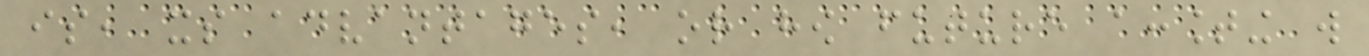is, its advantages, or how future accounting will
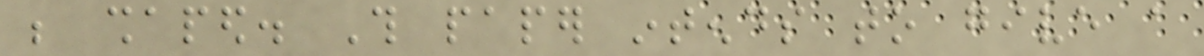be shaped. This paper intends to give a
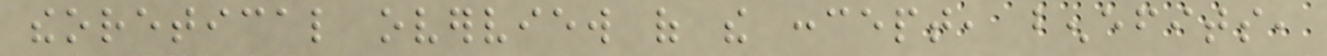theoretical overview of the concept, benefits,
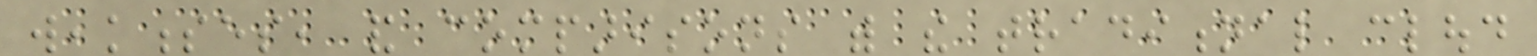weaknesses, and comparisons with the traditional cloud
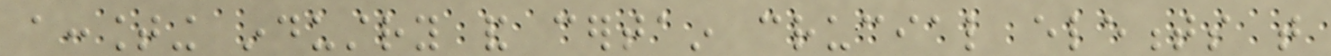accounting industry and certain crucial elements that
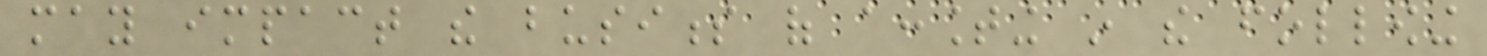may impact the business of accounting in the following
